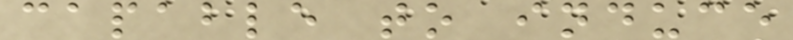capable to induce
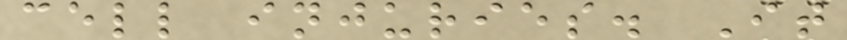cell injuries. It
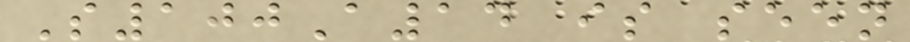S100A14 is seen
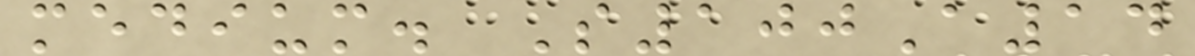medium. S100A14
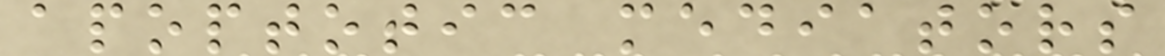apoptotic mediators
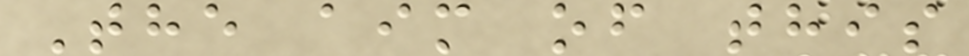The aim of this
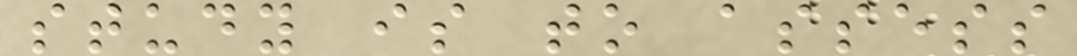study is to assess
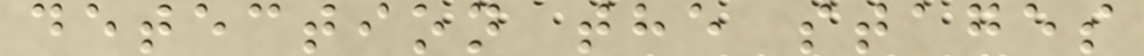detection the stages
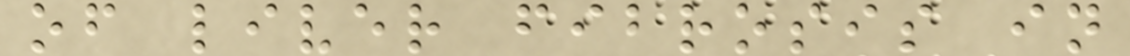of liver fibrosis in
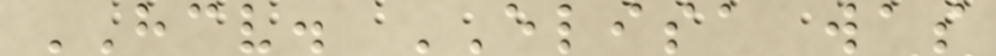HCV. ELISA was
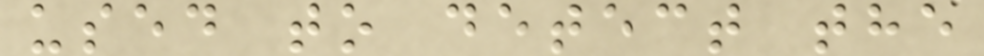used to detect the
